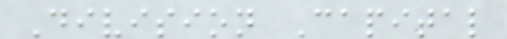Division Capital
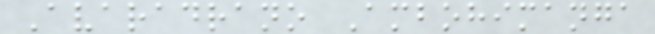Avaradrano Ambohimanga
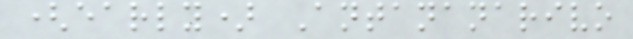(early) Antananarivo
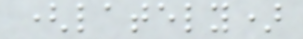(lately)
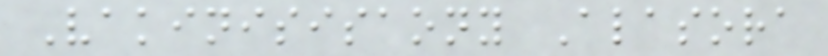Vakinisisaony Alasora
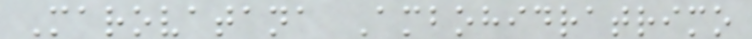Marovatana Ambohidratrimo
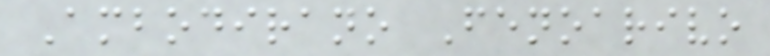Ambodirano Fenoarivo
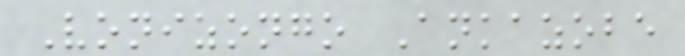Vonizongo Ankazobe
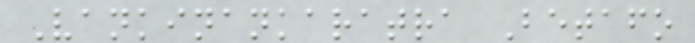Vankinankaratra Betafo
